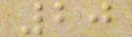20
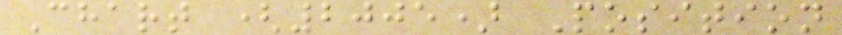Chart (2005) Position
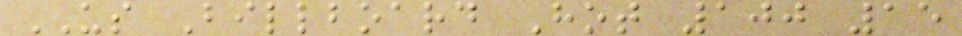US Billboard Hot 100 15
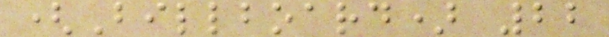(Billboard) 22
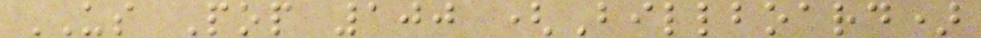US Pop 100 (Billboard)
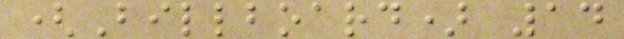(Billboard) 14
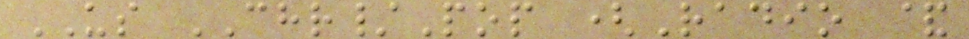US CHR/Pop (Radio &
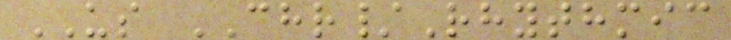US CHR/Rhythmic
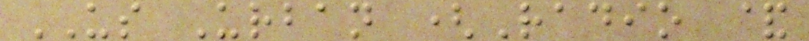US Urban (Radio &
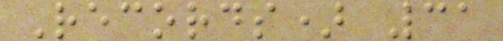Records) 31
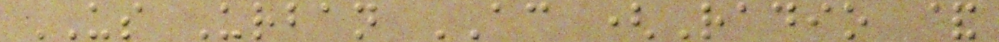US Urban AC (Radio &
